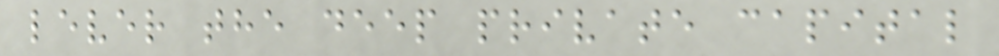lever the deep private capital
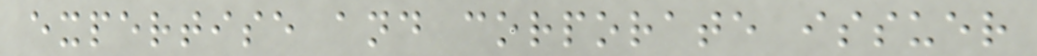expertise and corporate issuer
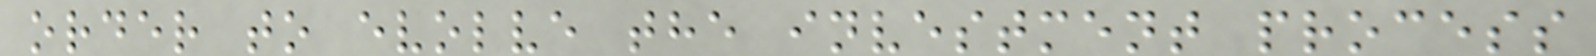order to evolve the investment process
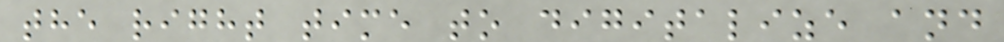the right time to digitalize and
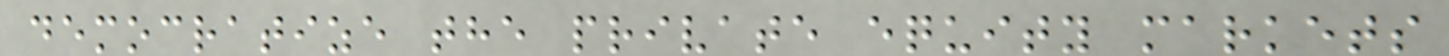democratize the private equity markets
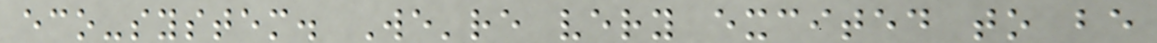eco-system. We're very excited to be
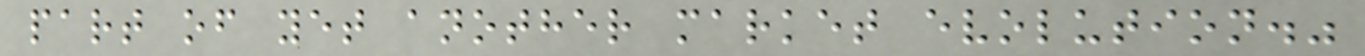part of yet another market evolution."
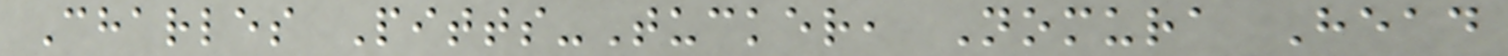Charles Pitts-Tucker, Nomura Head
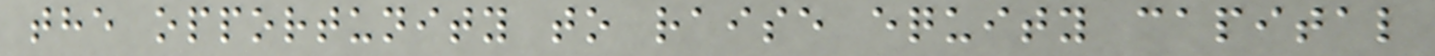the opportunity to raise equity capital
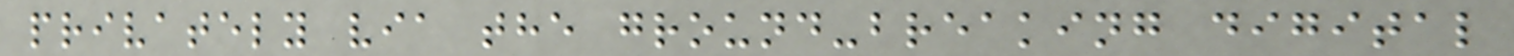privately via the ground-breaking digital
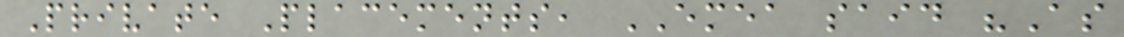Private Placements, EMEA said "As
